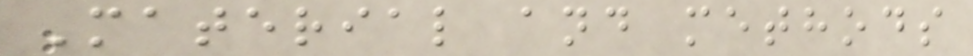Material and methods
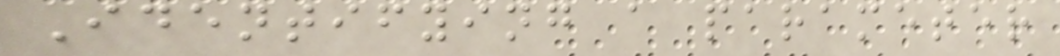Identifying a parameter
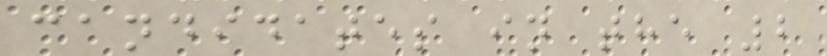candidates in the 2
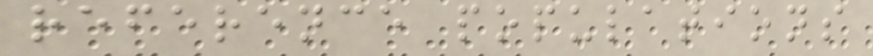reference populations
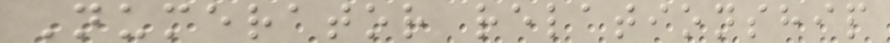Numerator relationship
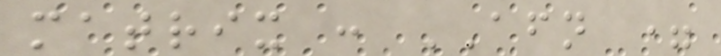matrix : AFN =
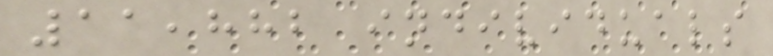11,882 individuals
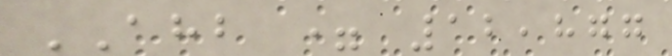AHB = 12,877
